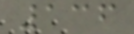136
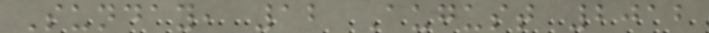Sunday, 12 August 2012
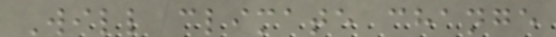Will climate change
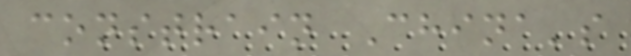constrain China's
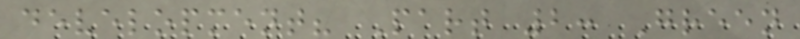development? Part 2: Green
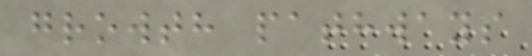growth pathways
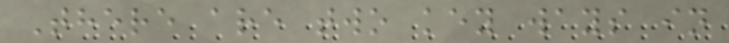There are two key ways in
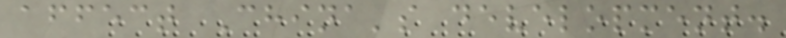affect China's development.
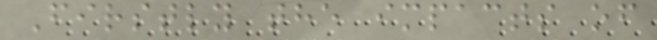Firstly the impacts of
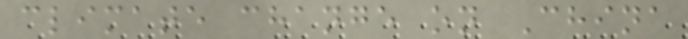climate change on China
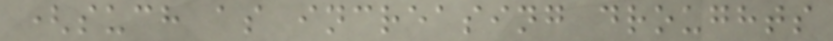(such as increasing droughts
